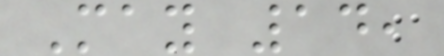May 14,
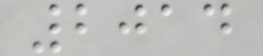2014
